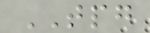TPG
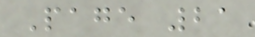Page 21
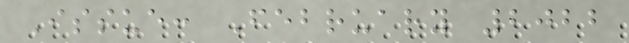Issue: February 2022
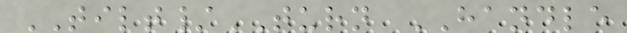TILT/TURN HANDLE
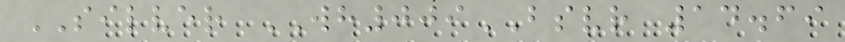SILVER WH009BSVR 14.69
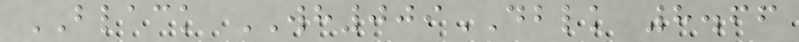BLACK WH009DBLK 8.66
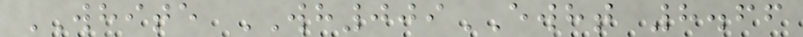WHITE WH009EWHT 8.66
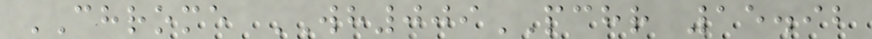CHROME WH009PCHR 15.92
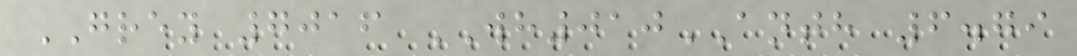GREY 7016 WH010ANTH 6.79
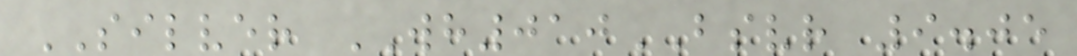SILVER WH010BSVR 9.05
